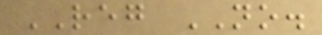REG NO.
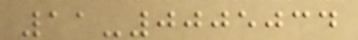11-0005034
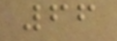66
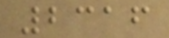2316
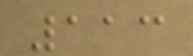113
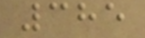385
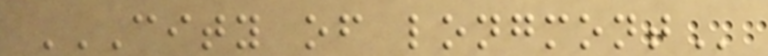CITY OF LONGMONT
